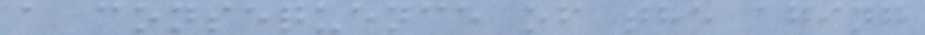a consequence of the aging
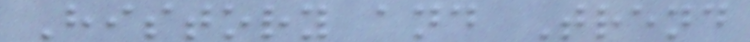History and Trend
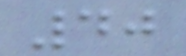40
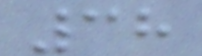38
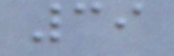39
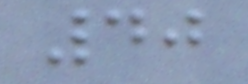40
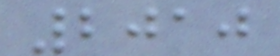2010
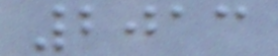2013
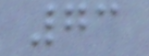73
